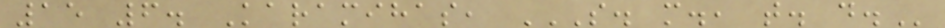15 6. Karamihas, S. M., T. D.
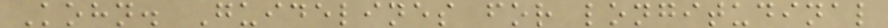Kohn. Guidelines for longitudinal
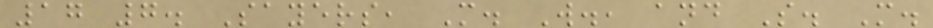17 7. Sayers, M. W., and S. M.
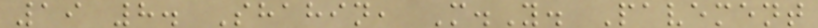19 8. Shahin, M.Y. Pavement
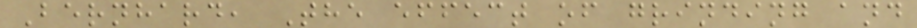Bernhard, The effect of grinding and
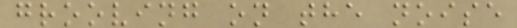grooving on the noise
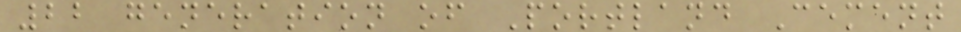22 generation of Portland Cement
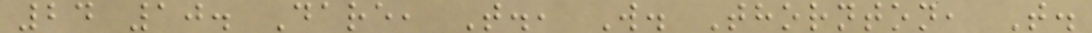24 10. Dare, T., W. Thornton, T.
